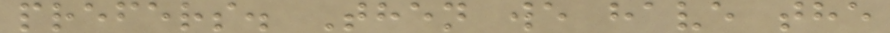prefers. Then we have the
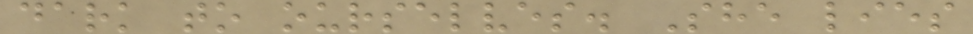dark to ourselves. She lies
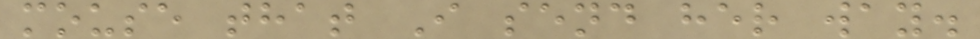mouse that I send her way.
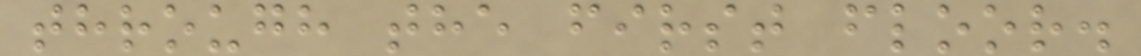through the first floor.
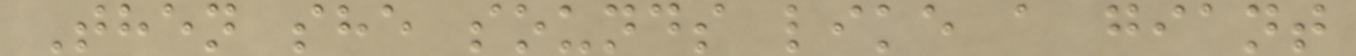Then she sounds like a giant
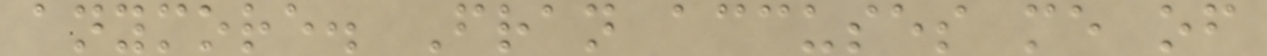anymore. Fran accuses me of
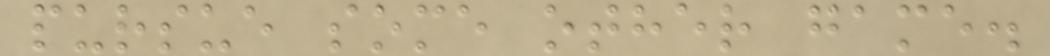pursue some other game.
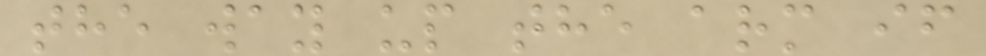the way up the arm if
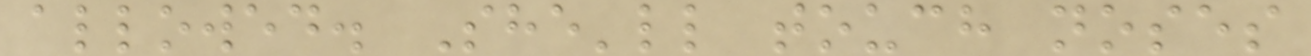allowed. She'll touch noses
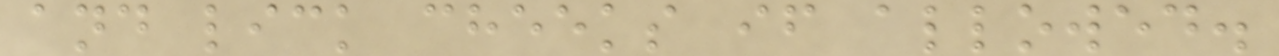and lick cheeks if allowed.
